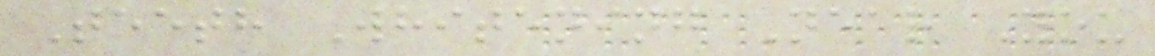Teeth Whitening Near You
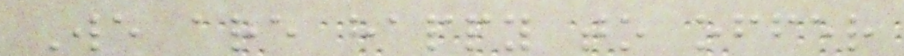We are happy to offer
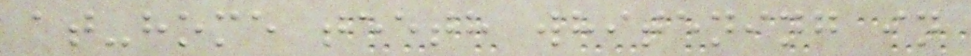at-home teeth whitening in
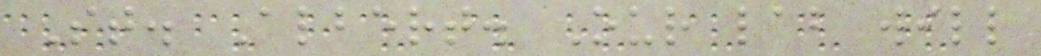St. Albert. Our lab will
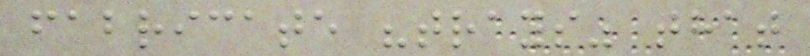fabricate "trays" that
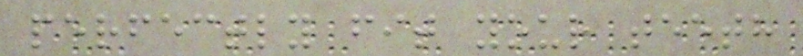perfectly fit your teeth
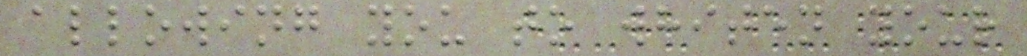allowing you to whiten your
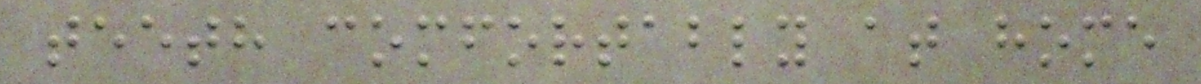teeth comfortably at home
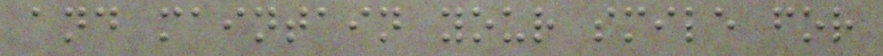and maintain your smile for
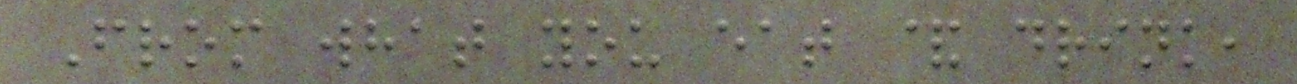From what you eat & drink,
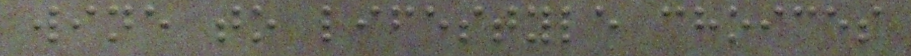wine to lifestyle choices
